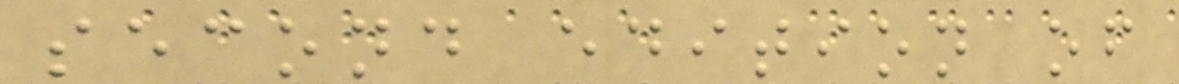second edition of
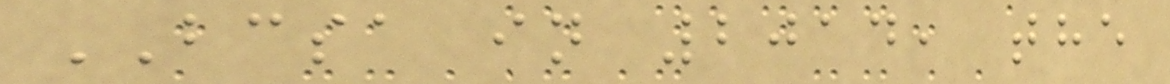BCSA in 2014, the
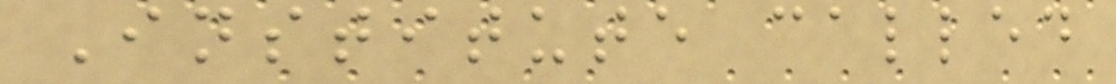Institute called
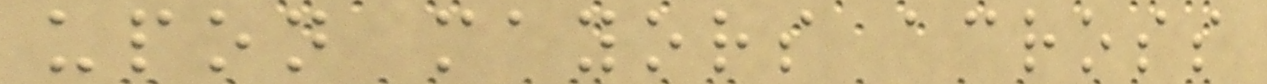upon mayors across
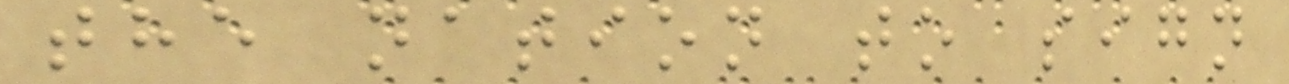the nation to sign
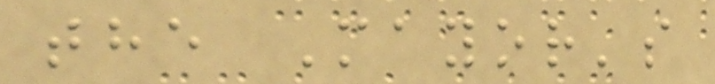the Mayor's
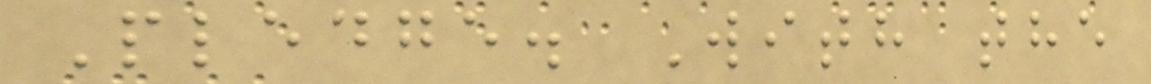Pledge. With the
